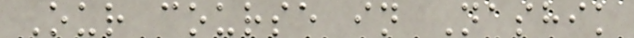Our course in Nashik
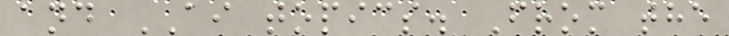and AI topics. From the
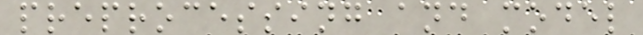preprocessing and model
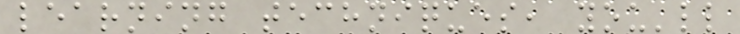learning techniques, you'll
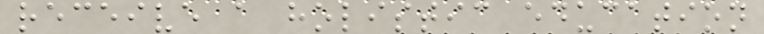receive a holistic education
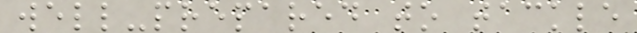well-prepared to tackle
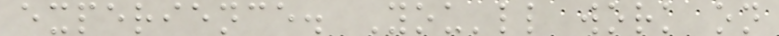experience. You'll work on
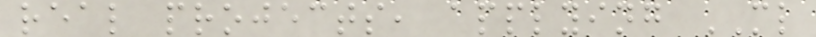real projects, applying ML
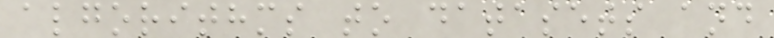algorithms to datasets and
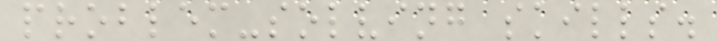problem-solving skills.
